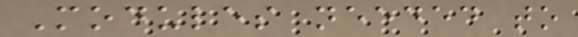Modules needed to
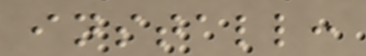install:
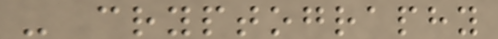- cryptography
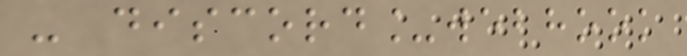- discord_webhook
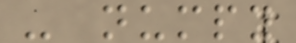- numpy
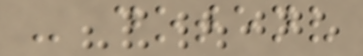- dotenv
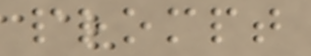prompt
